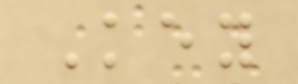Key
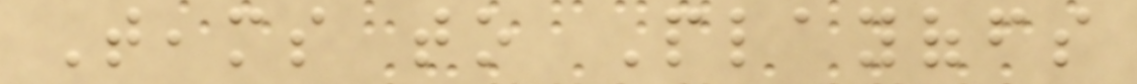Teams to Playoffs
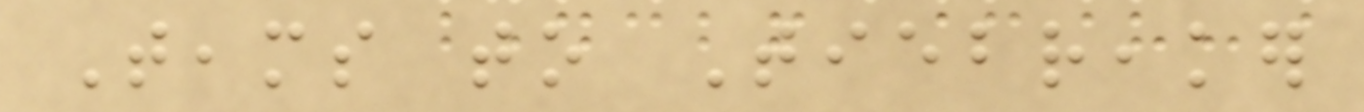Teams to Tiebreaker
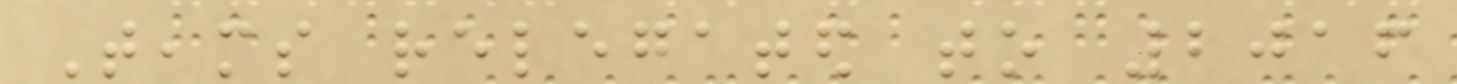Teams relegated to 2016
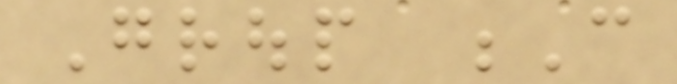Group C
